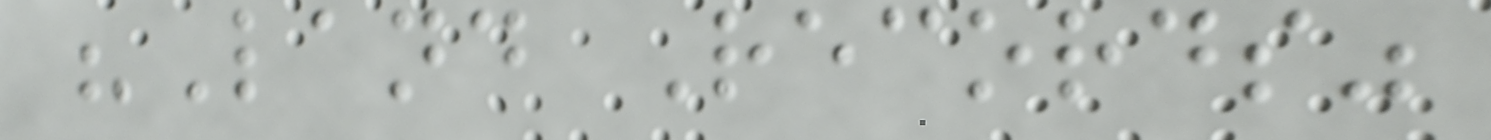"Land Records"
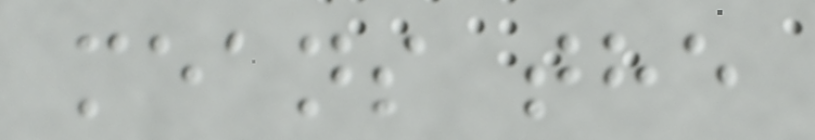means the
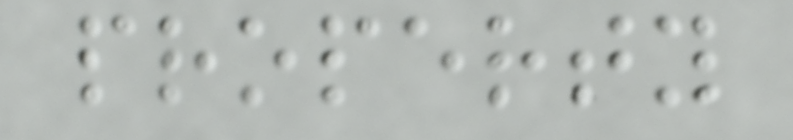property
